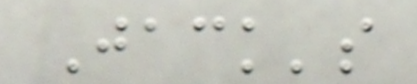Jack's
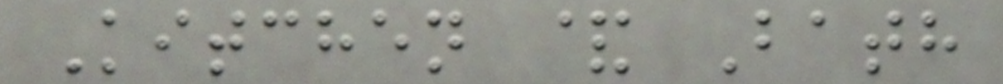Kitchen & Bath
